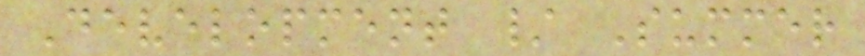Development / Summer
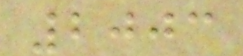2003
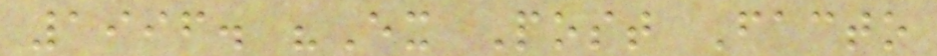1996. "Ex Post Facto
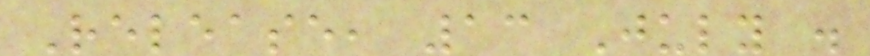Release, 13 July .
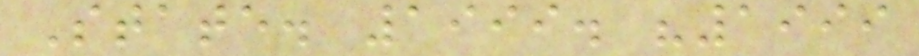State. 1999. "1999
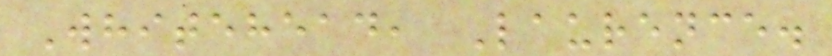Whitehead, Laurence.
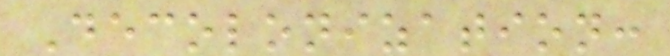Decolonization:
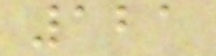121
